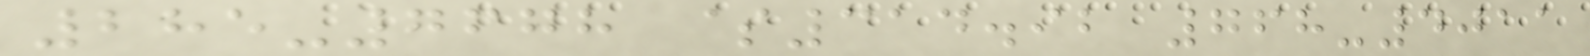285-7678 $314.92 768-4011
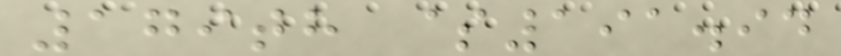179th $191.94
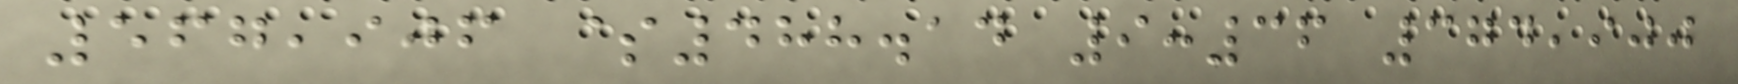567,906 $488.14 9:36 374,900
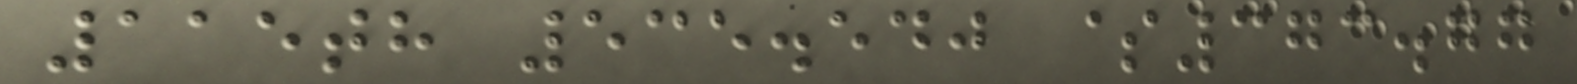115th 535.540 $373.77
